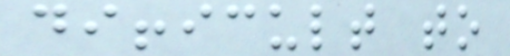difficult to
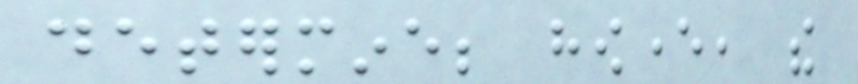determine; however, the
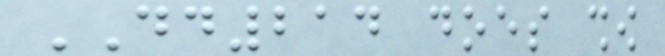DD214 does show
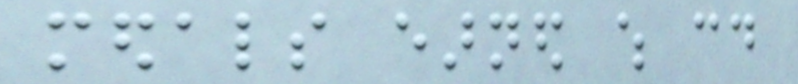medals earned which could
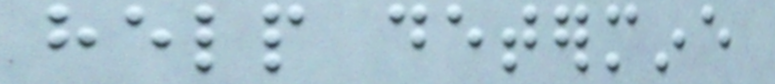help determine
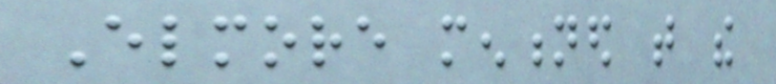Elmore mentioned that the
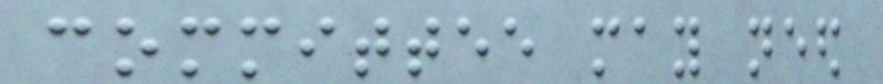committee may need
